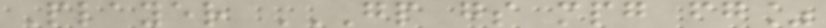Player GP GS MPG FG%
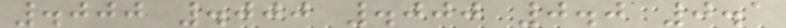.000 .000 .000 0.0 0.1
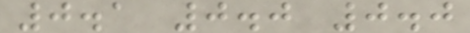0.1 0.0 0.0
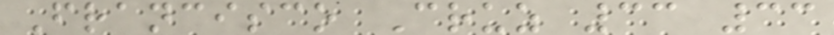Francisco Cruz 33 33
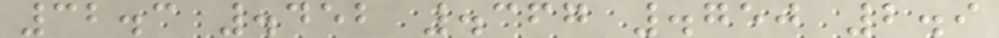32.3 .452 .367 .750 2.9
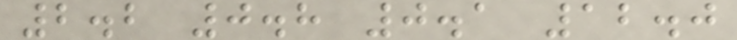2.2 0.8 0.1 12.0
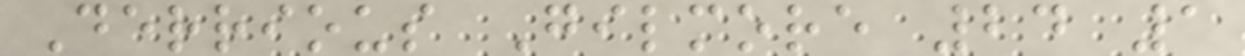Derrious Gilmore 24 1
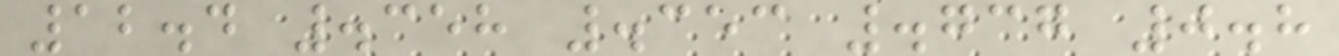12.4 .358 .353 .737 0.8
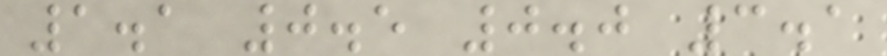1.1 0.5 0.0 3.1
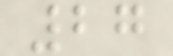27
